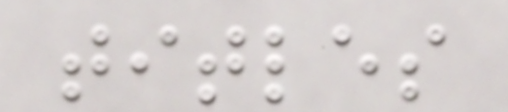titles
